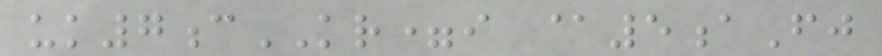uk7cKR=i @5aFj
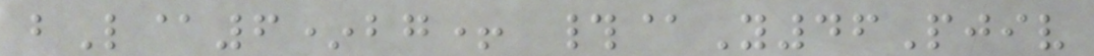bL@6*bg+ #@Y46Pjiv
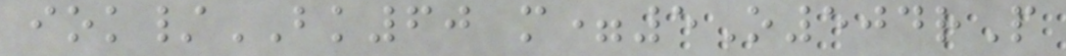iok/BK60 m=5O504rP
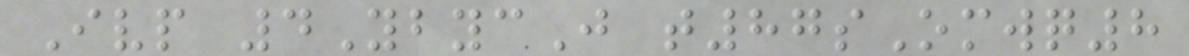Ivp 4YbycJ t87sOmwq8
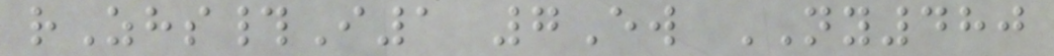rZhs#I1 7Ew NY480
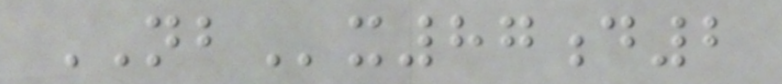NBx87d2
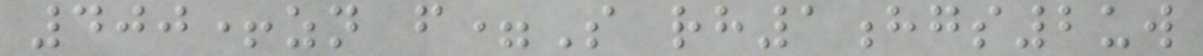400+zn f=S rh1hgs2uw
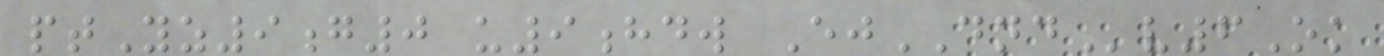ptYz9g0 u9hdw EjDNDv6Ok
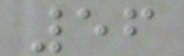56
